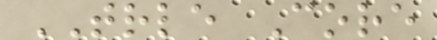TRLE Core
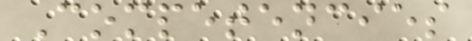Competencies
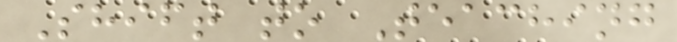Shift to Teaching
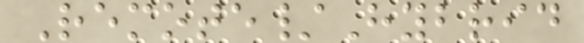Remote/Hybrid
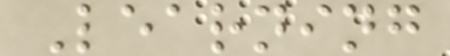Learning
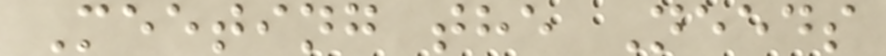Meeting the Needs
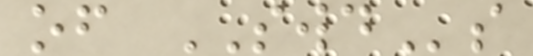of SWDs
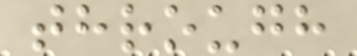through
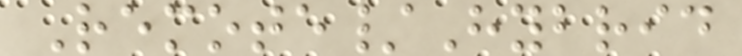Remote/Hybrid
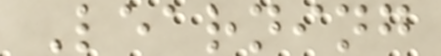Learning
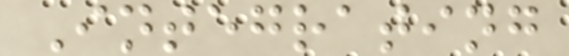Integrating
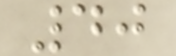40
